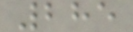285
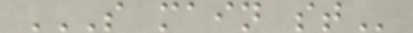S MAIN ST
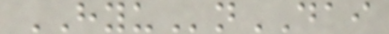HYUnDAI
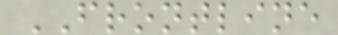FRONTLINE
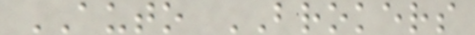AUTO BROKERS
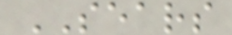SEARS
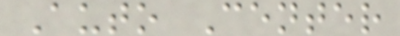Auto Center
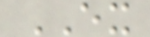EX
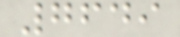7649
